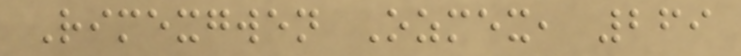Rimexgwen Ozmex, 269
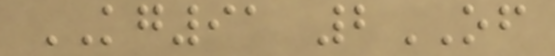KG91 2OF
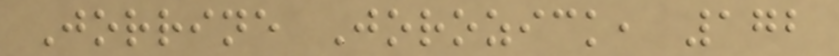Jorrine Jorozick, 172
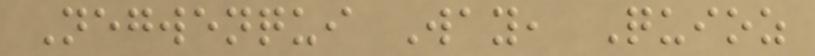Negwenqui Way, Quioz
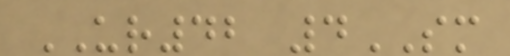UR42 4SM
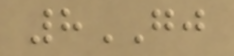8GJ
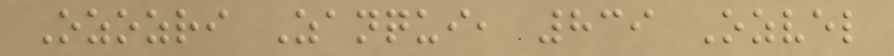Ozozri Zanqui, 839 Ozvel
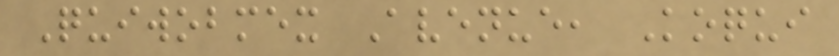Quiwobmex Avenue, Koqui
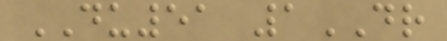DU51 1DR
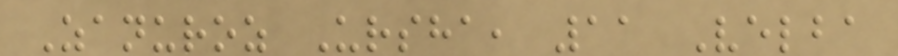Zanuroz Ursha, 11 Velba
